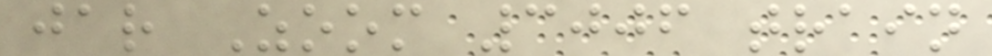jar Zoom 3006 train
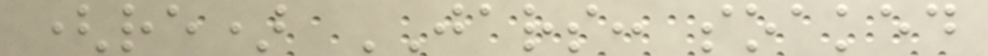(re) JARS: soaked
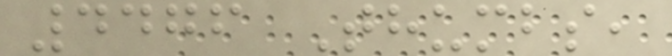4476 Thumbs,
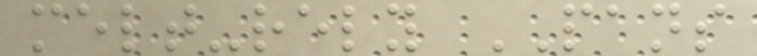melt-rely PANS
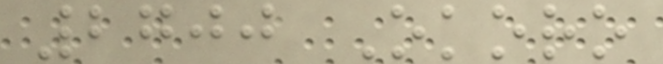2700 Okoro
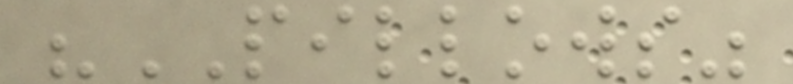"PILLOWS"
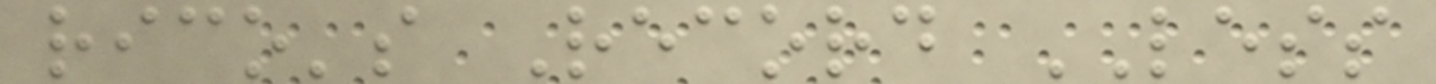rico's Record LESS
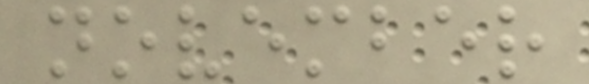november
